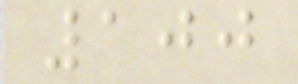100
